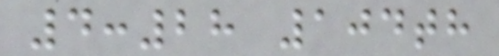4:28 104th
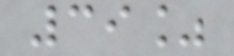39%
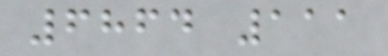6864 111
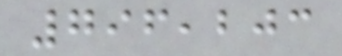796,203
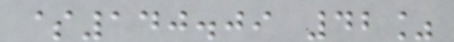$140.09 42%
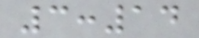3:14
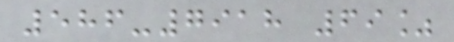586-7918 69%
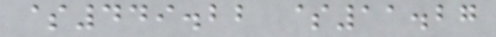$449.22 $11.27
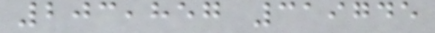203,857 319745
